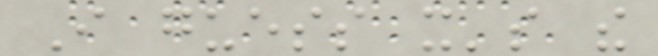I guess it's the
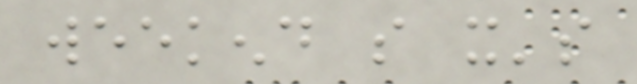weekend so it's
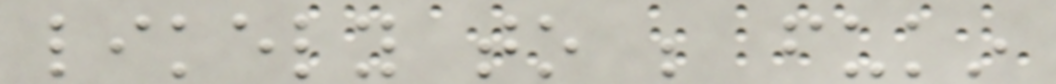likely to be fukin
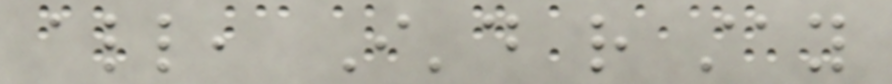all, I'd rather stay
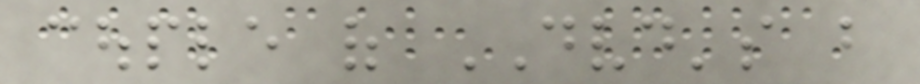couple of DVD's but
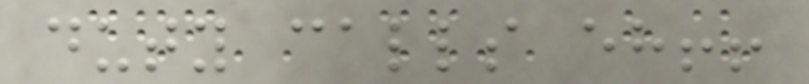duty calls eh!!
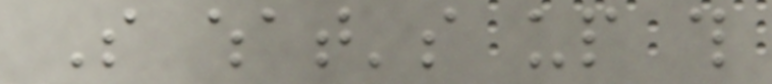So what's up this
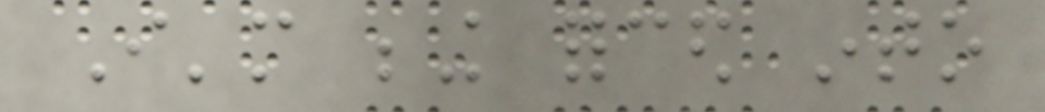I'm being forced into
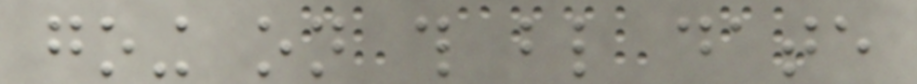going on this blind date
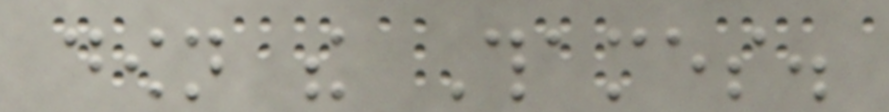down the Thames.
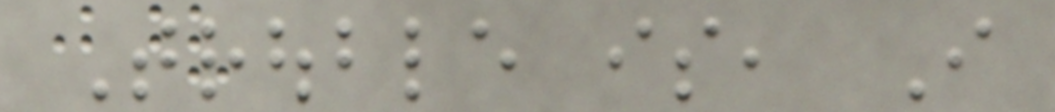Trouble is, I
